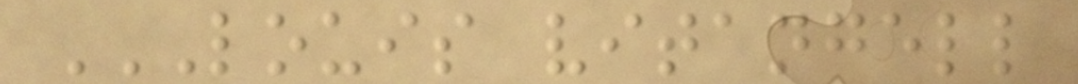LOUIS VITANGELL
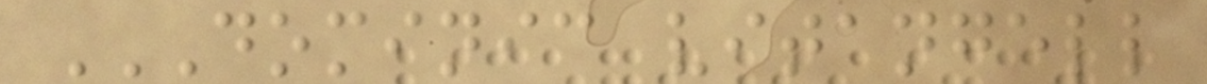DOMINIC VITANGELL
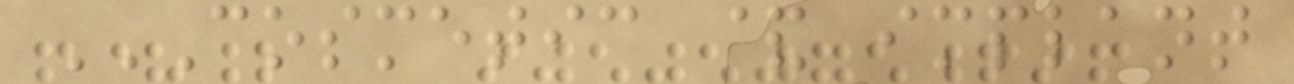COSMETIC & IMPLANT
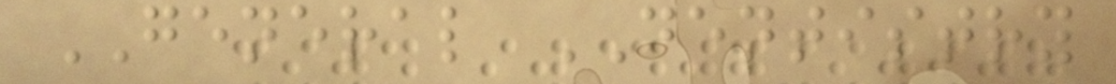GENERAL DENTISTRY
